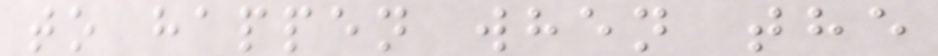to happen when the
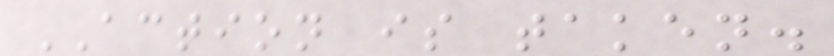ACTION is taken.
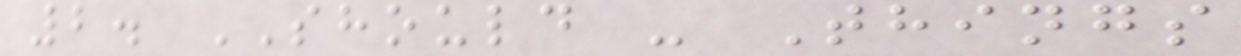2. SHOULD - Things
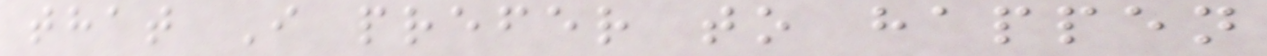that I prefer to happen
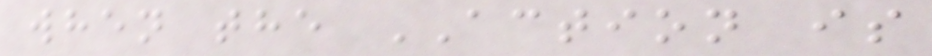when the ACTION is
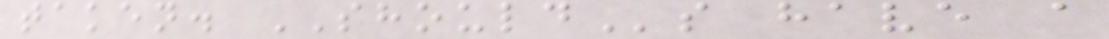taken. SHOULDs have a
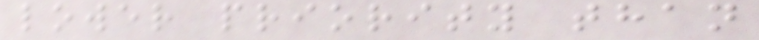lower priority than
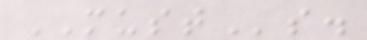MUSTs.
